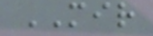MIR
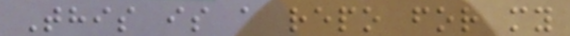This is a repo for my
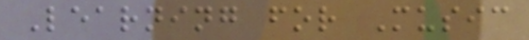Learning for Music
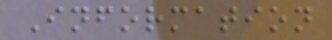Information
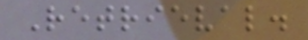Retrieval.
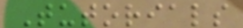Tutorials
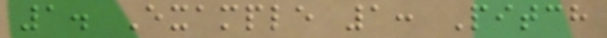1. Example 1: Pitch
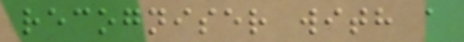recogniser with a
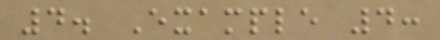4. Example 4:
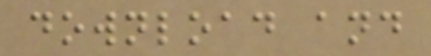download and
